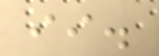ii.
